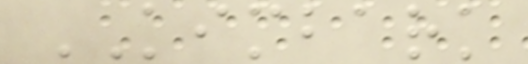KIMBARK
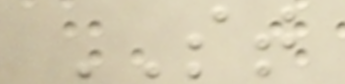ST
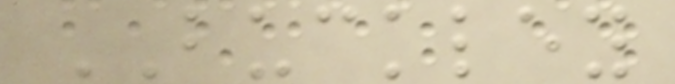BUCKLEY
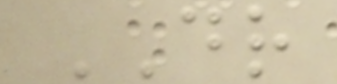DR
